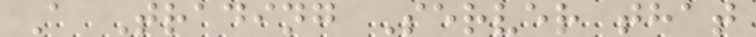A Trading Server that
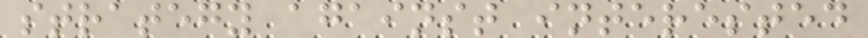strategy against interested
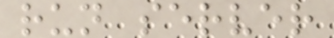run server
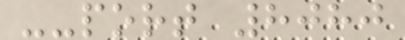--port 8080
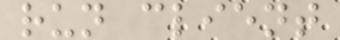run client
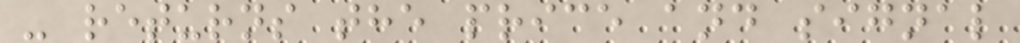- returns the price and signal
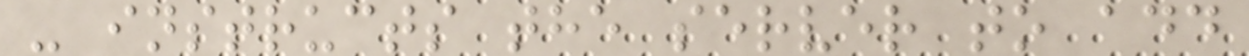- instructs the server to add
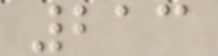213
